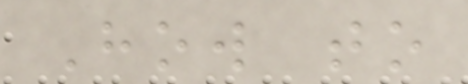How to
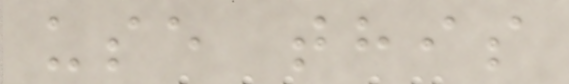use this
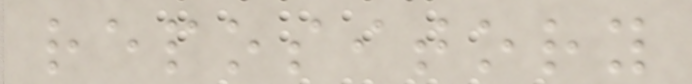repository
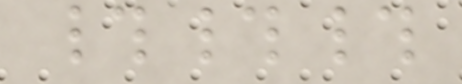###
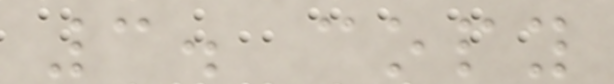3. copy
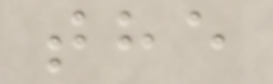the
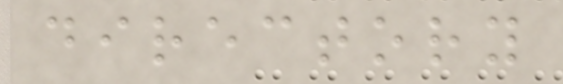directory
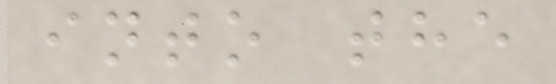into the
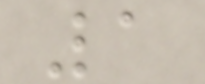1
